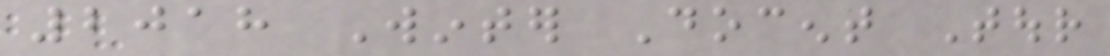2018 Winter Docent Tour
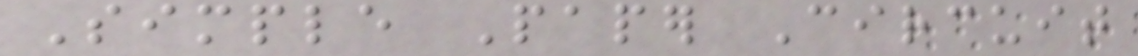Simple Paper Circuit
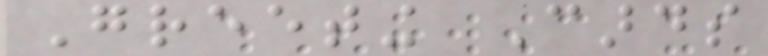Greeting Cards
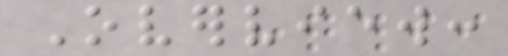Overview:
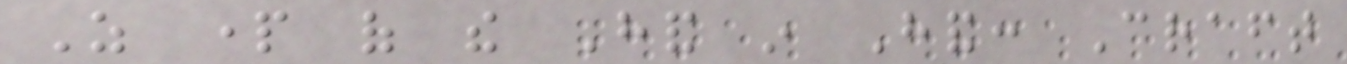As part of the Hand in Hand: Craft
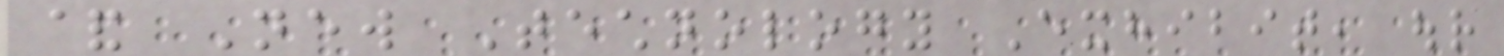& New Technology Exhibit, our
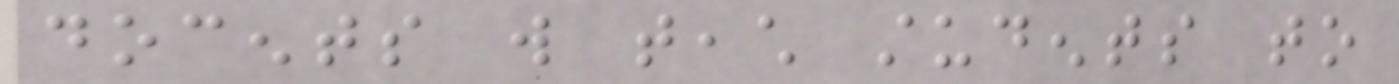docents will teach students to
